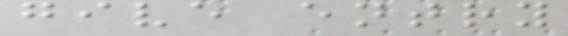give entry
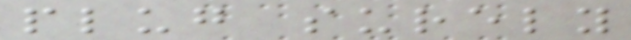plug surely
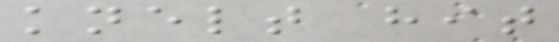knelt hit
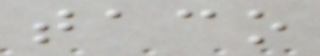taco
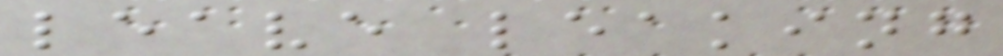leave leaking
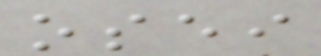osei
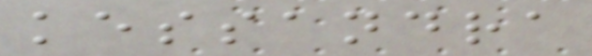kessandra
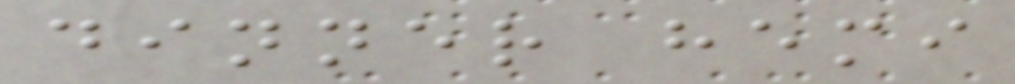dinner hemi
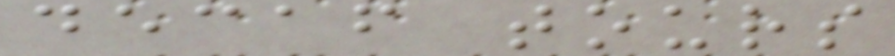decaf tours
